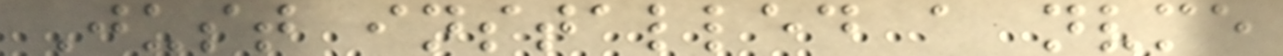Just installed a nvme
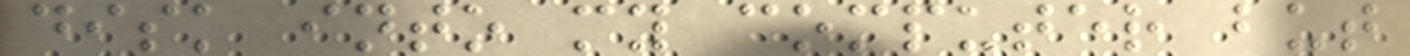disk into my computer but
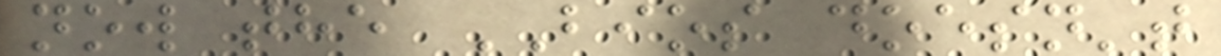now the BIOS doesn't
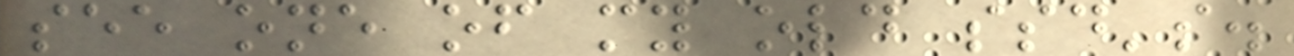see one of my old ssd's.
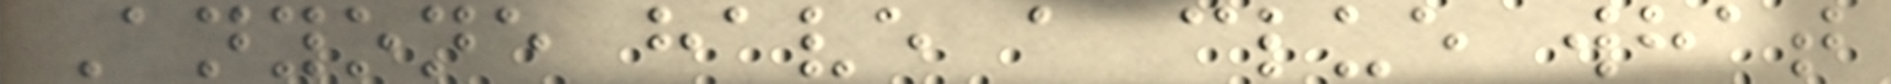Anyone have a clue what
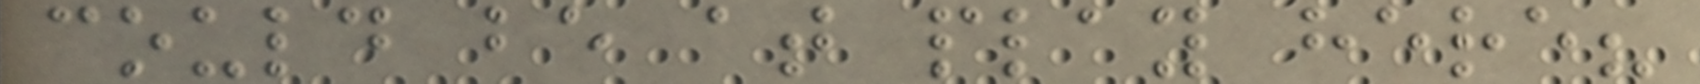could be at play here?
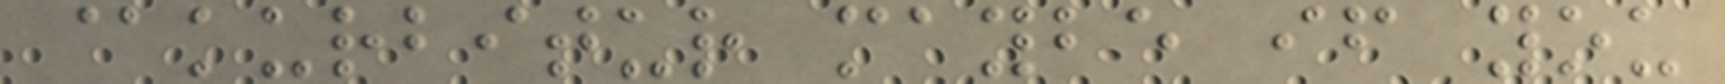@kurbitur maybe if you
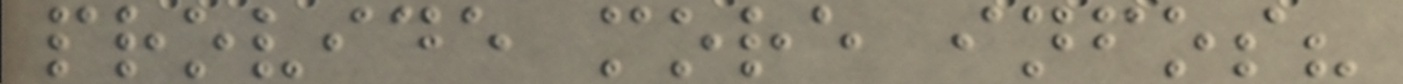provide more infos?
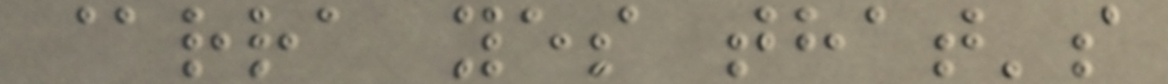@rra yes that's
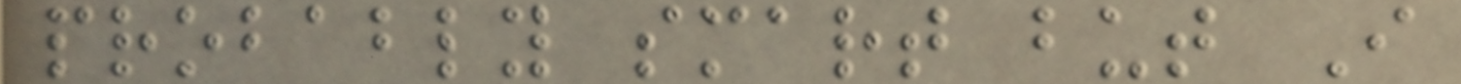probably smart but I
